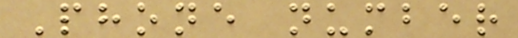Phone number
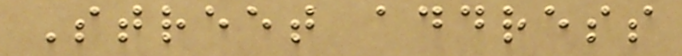Street address
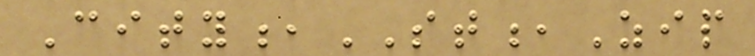City,ST,Zip
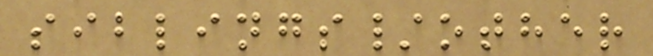siblings/other
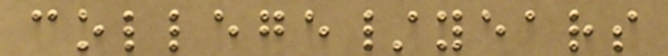college/years
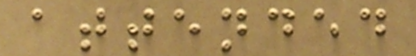attended
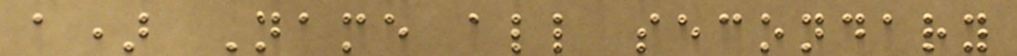a) Name all secondary
